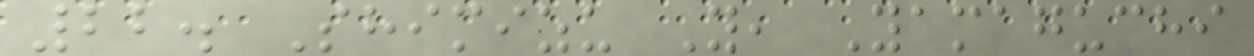22. Shimizu Y, Yamaguchi
